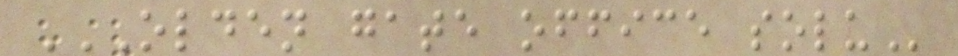OLDEN GATE OFFICE SOLU
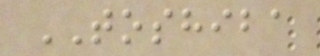TOSHIBA
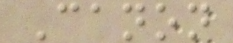Canon
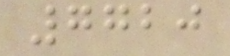7720
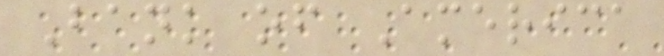Bank of America
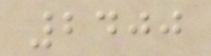2400
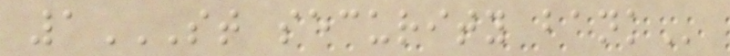1ST SECURITY BANK
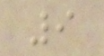9
